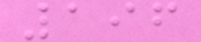196
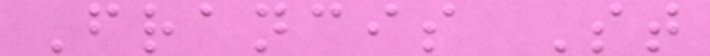Francis St
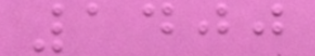1400
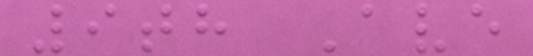9th Ave
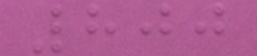800
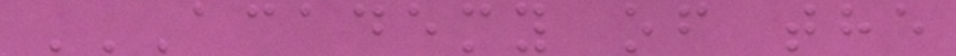ACADEMY OF THE
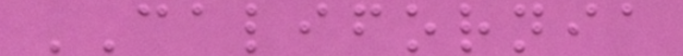CALIFORNIA
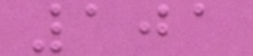101
